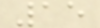15
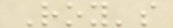Roy's
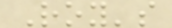Roy's
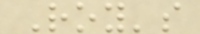Roy's
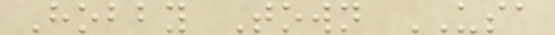Hobby Town USA
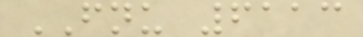FNU 6113
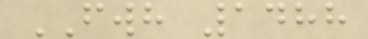FWH 1488
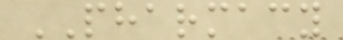PHARMACY
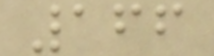166
